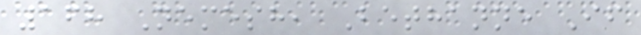168 Nemesh, Bethanne If
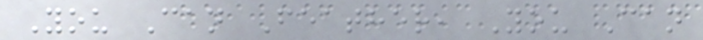You Can Feather, You Can
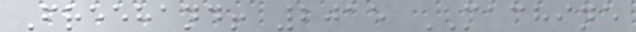Freehand! 2015 MACHINE
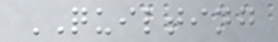QUILTING
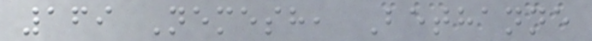169 Nemesh, Bethanne
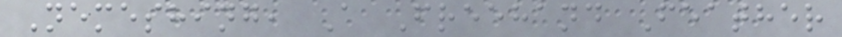Nemeshing, A Freehand Feather
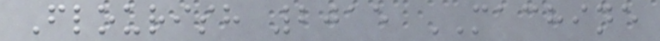Flourish 2015 MACHINE
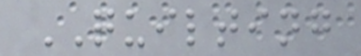QUILTING
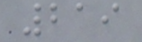219
